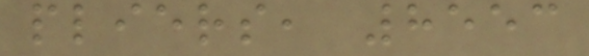pliers, 8553
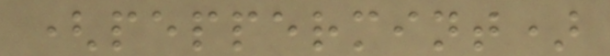(peppermint)
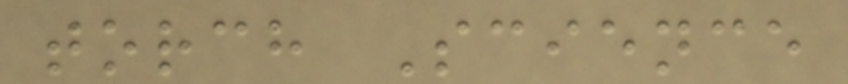torch Science
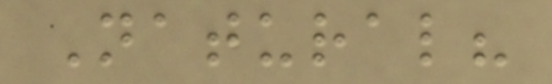Natural?
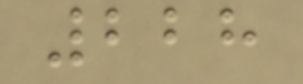228
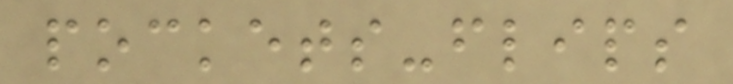pockets-flips
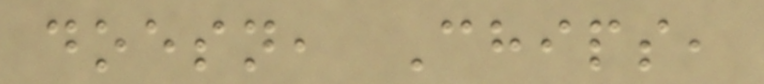doesn, Chips,
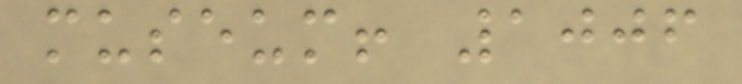museum! 1006
